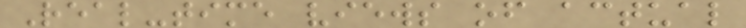Real-time views of actual
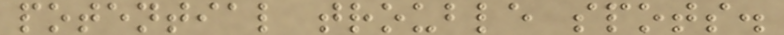potential trouble spots.
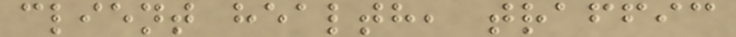client health, traffic
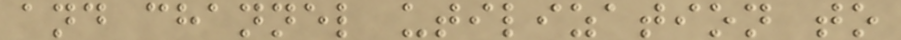and channel utilization to
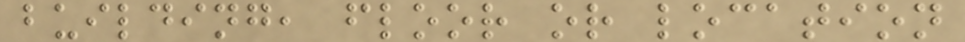building, floor or location
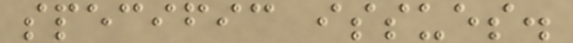specific issues.
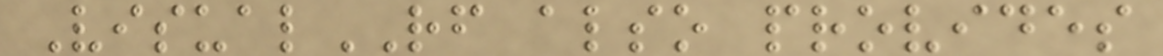VisualRF also provides
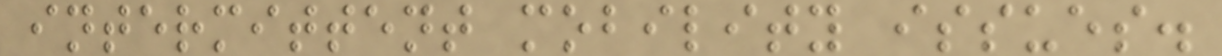intermittent mobility issues.
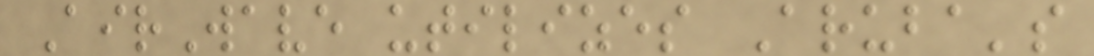AirWave utilizes Aruba's
